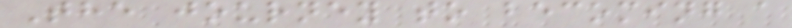The journey to becoming a
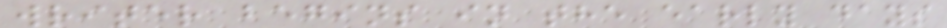writer begins in the early days
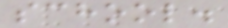school.
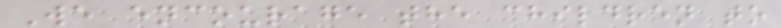We encourage the children to
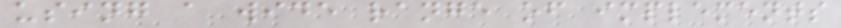using a wide range of implements
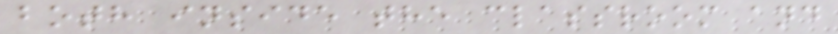both inside the classroom and
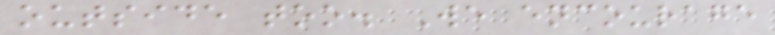outside too. We encourage
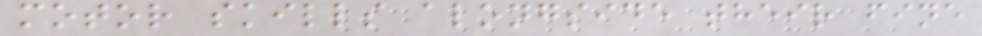motor skills alongside their fine
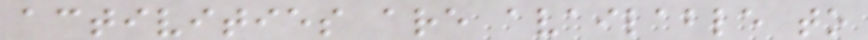activities are available to
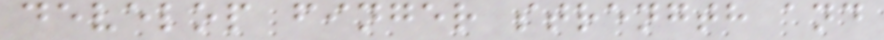develop finger strength and
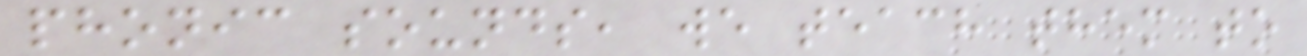phonic sounds, we teach them to
